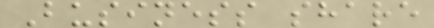Business share
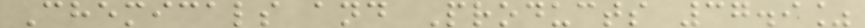Chemicals and Products 37.9%
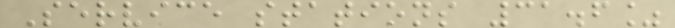Service stations 31.6%
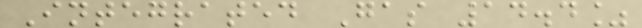Integrated Gas 14.4%
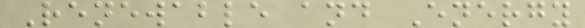Renewable and Energy
